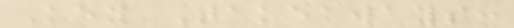Key Takeaways:
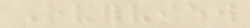Overview
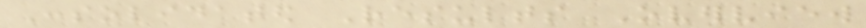Consolidated Results Overview
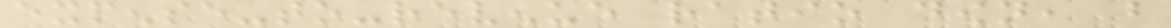expense-to-revenue ratio down, but
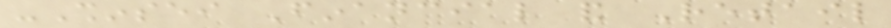-Shinsei Financial and Retail
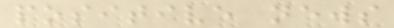positive news
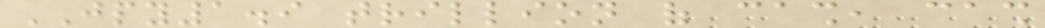JPY1.9 trillion of cash, cash
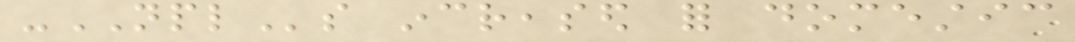-NPLs increased for domestic
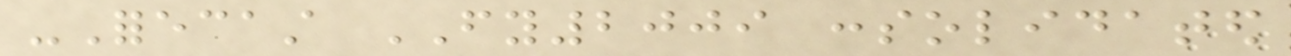-Forecast FY2009 consolidated
